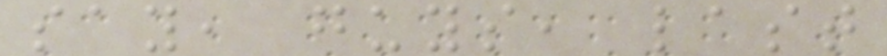say, guys, last
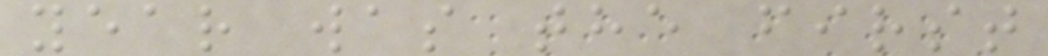year was the first
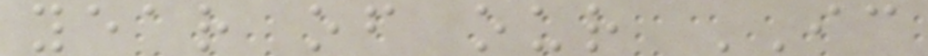year of our IC
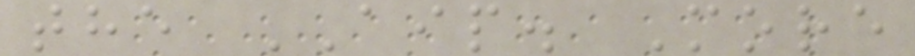the AIP. More
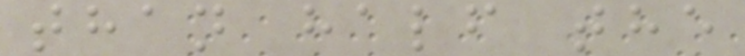than half the
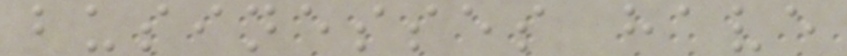businesses have
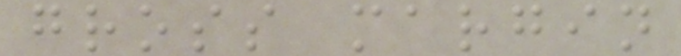gross margin
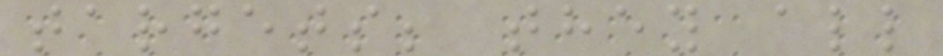targets; they all
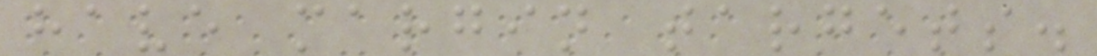have margin targets.
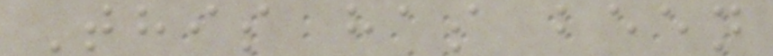This has been
